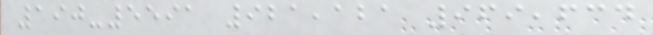190-5591 921,121 969,634
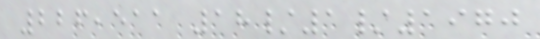226,511 18/1/1970
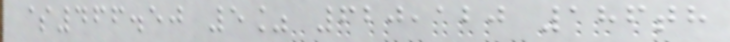$466.50 5% 620,120 186th
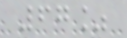67%
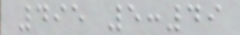495 5:49
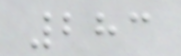283
